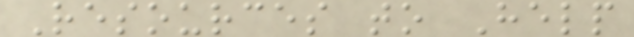Resources to Help
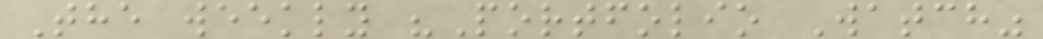The weekly "Portfolio Watch"
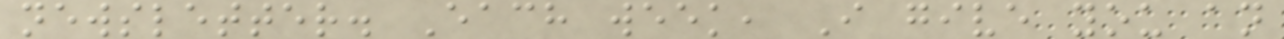newsletter. Each week, I give you an
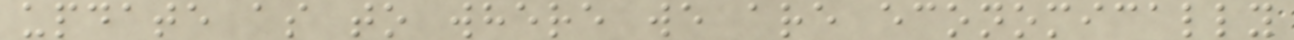update as to where we are economically
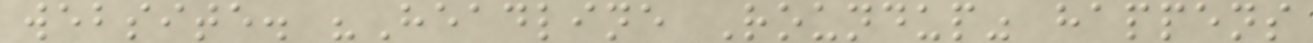website. "Headline Roundup" happens
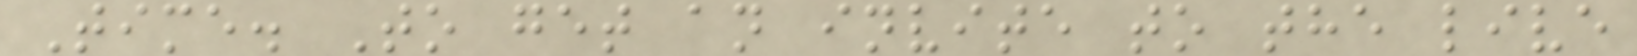Time. To get an invite to the live
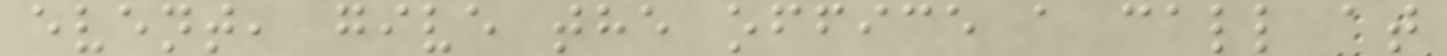event, give the office a call at
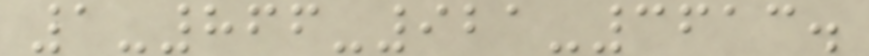1-866-921-3613.
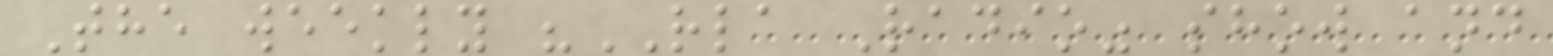The weekly "RLA Radio" show and
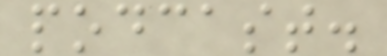podcast.
